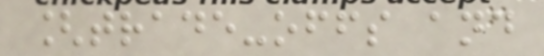[trade-offs and
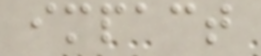impact
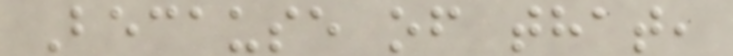Because of that,
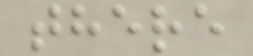there
